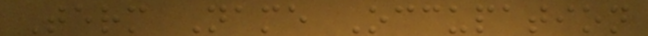Term Name Occupation
